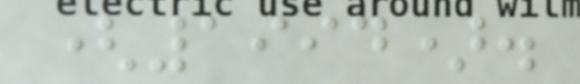(1994).
